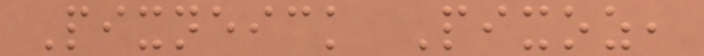Pixneick Pixoz,
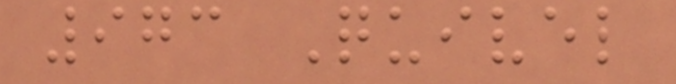973 Quivel
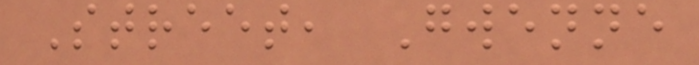Street, Gwenne
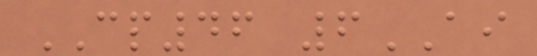CP46 6AI
